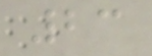23
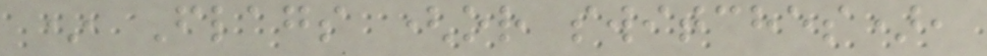* Flags (or switches),
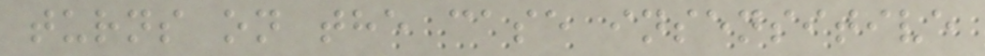turns on the case insensitive
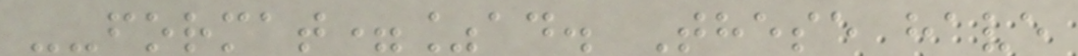--format=%ad. These have
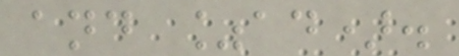and %ad).
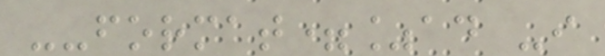--format=%ad -i
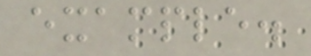example.
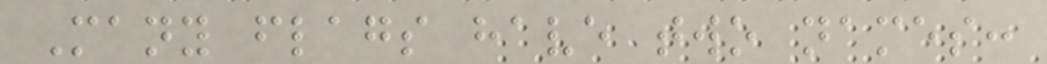Many flags have two names:
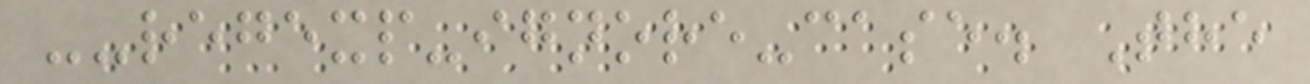--regexp-ignore-case. The
